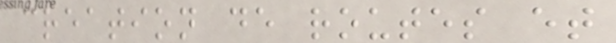creation de routes et
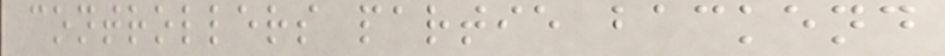controllers partie backend
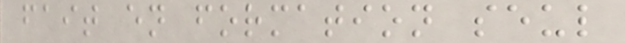fait en formation seul
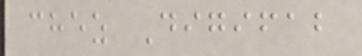chez Digifab
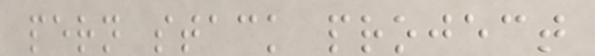pern stack project
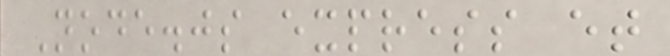Node.js express et
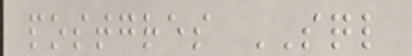postgres SQL
